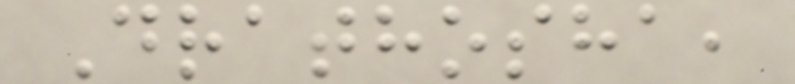Drathosha,
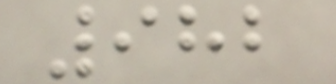982
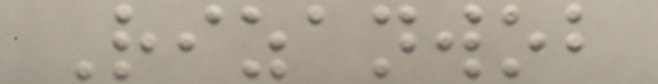Rizanwob
